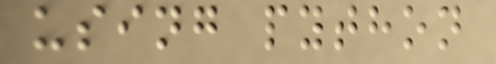using python
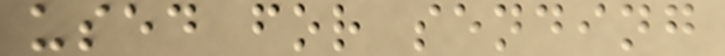used for sending
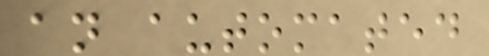an automated
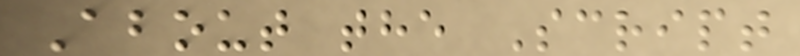About the Script
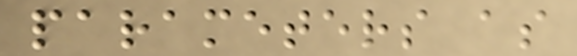parameters as
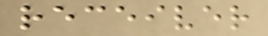receiver
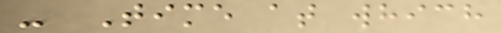- Time at which
